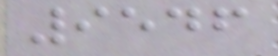9546
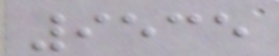9535
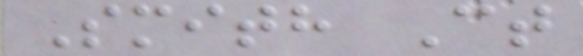Smith Ct
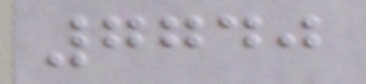7740
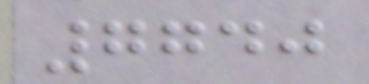7740
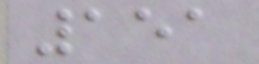151
